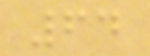64
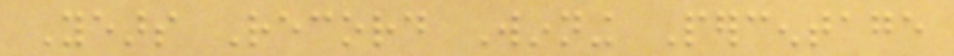Years Record Winning Percentage
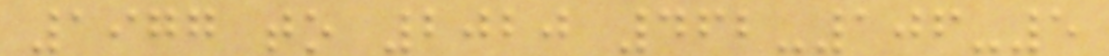1977 to 2020 462-106-5
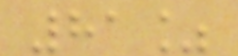81%
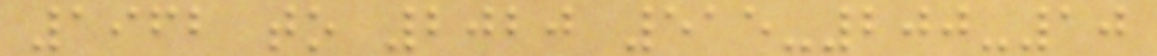1962 to 2020 515-200-10
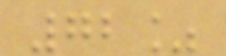72%
